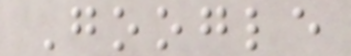Google
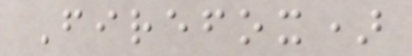Firefox)
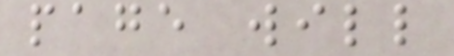page will
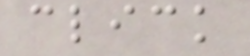click
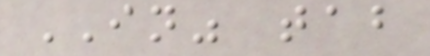IN" tab
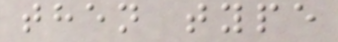then type
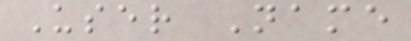User Name
